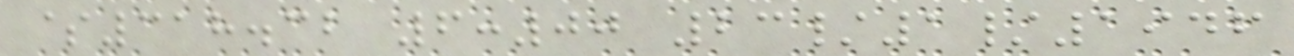$318.32 6:00 23/1/1946
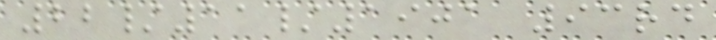22/11/1901 93rd
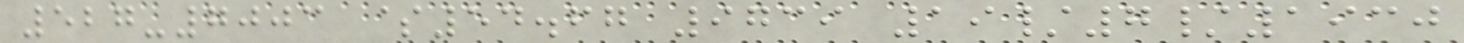527-7003 $54.67 9739 19/7/1930
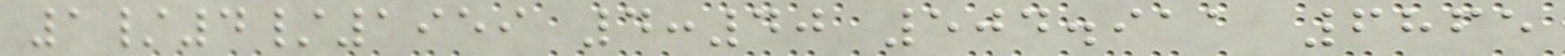1/4/1959 4:40 504.911 6865
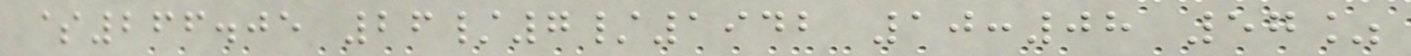$266.05 26/7/1942 10:08 57%
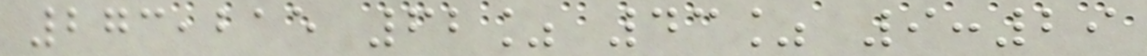273,215 62% 43% 9:29
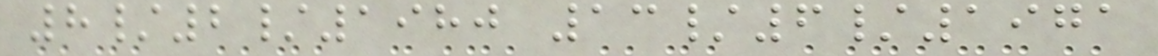8/2/1980 13/6/1971
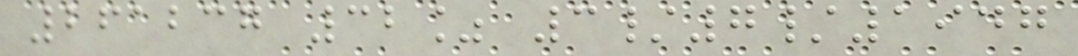261237 32% 3/7/1947
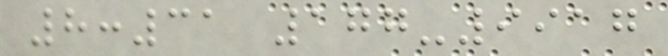8:31 177-9917
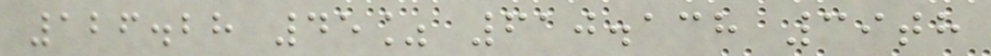126.28 45% 610.138 39th
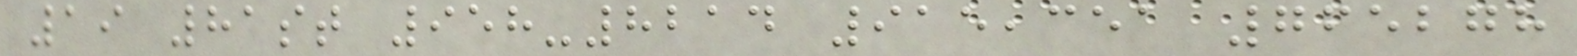19 81st 958-8214 915,351 765278
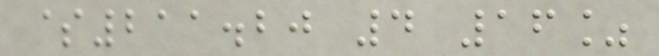$211.20 4 16%
